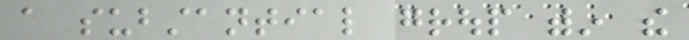a substantial group within the
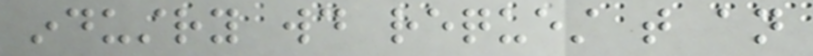industry would request that an
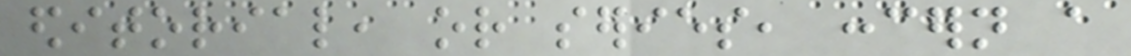editorial, or series, concern a
